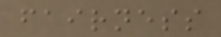fairness
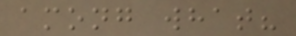among what?
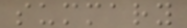summary
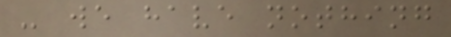- we have nothing
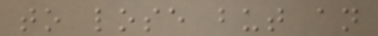to lose but an
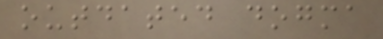outdated dogma
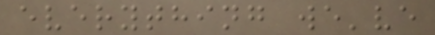everything we've
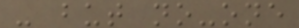- but no-one
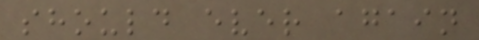should ever again
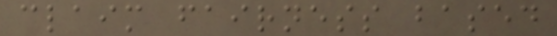claim fairness based
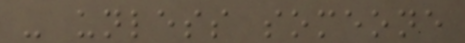- unless someone
